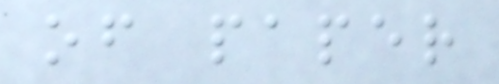of paper
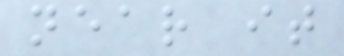near it
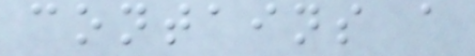contains a
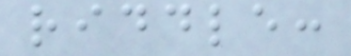riddle:
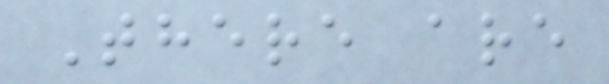There are
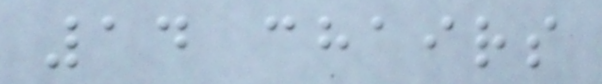14 chairs
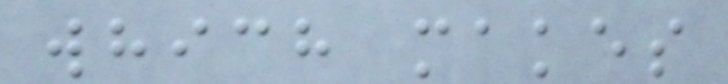which makes
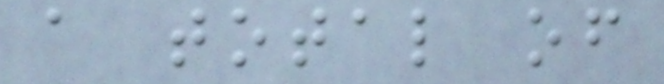a total of
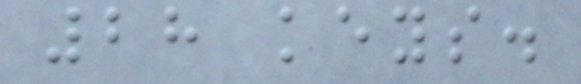28 keys.
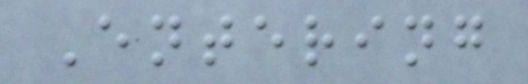Entering
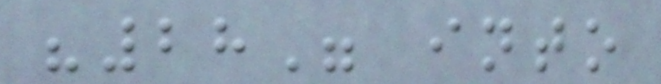"28" into
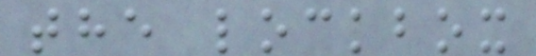the lockbox
